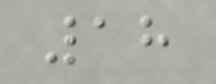18
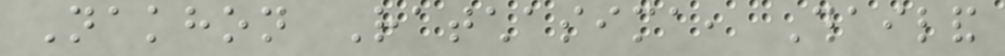Nakhon Ratchasima, Thailand
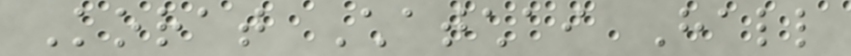Korat Chatchai Hall
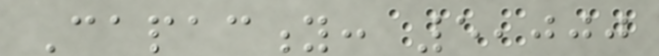Capacity: 5,000
